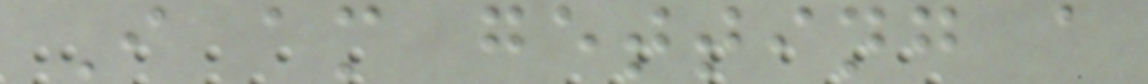I am getting a
